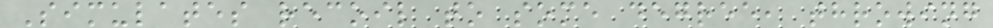Simulates recoil to some degree, throwing
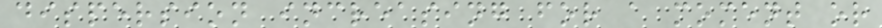dispersion increasing for a moment or
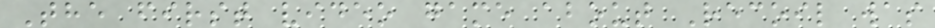The first video game about Recoil was
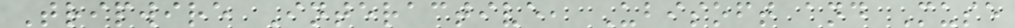Tripwire Interactive, Ubisoft and Muse
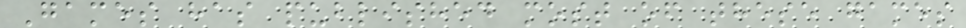Games has published most of these games
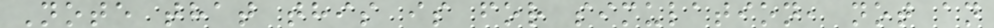Note that this is for simulation, not an
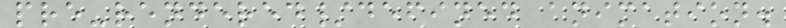pre-rendered/defined animation.
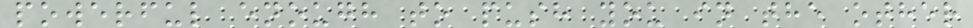powerful enough to push you in the other
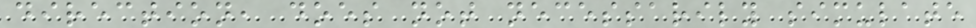direction, does not necessarily simulate
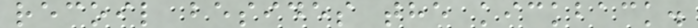recoil besides the kickback.
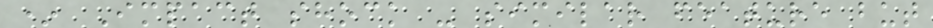* Impact shock - similar feature but
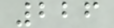226
